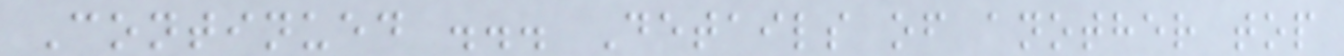Continued ... Details of another top
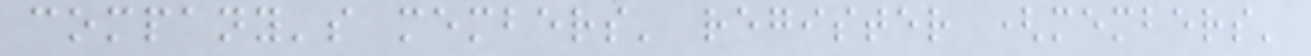company's members' register (members'
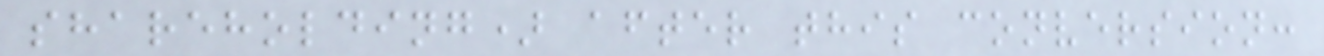shareholding) after this conversion:
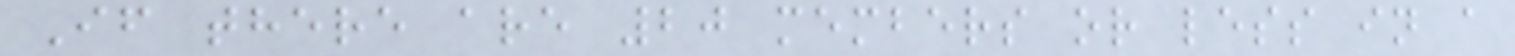If there are 20 members or less in a
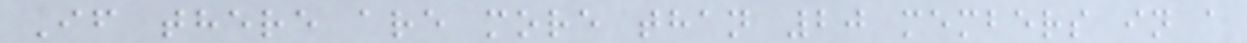If there are more than 20 members in a
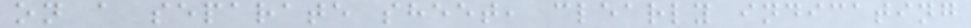on a separate sheet, clearly indicating
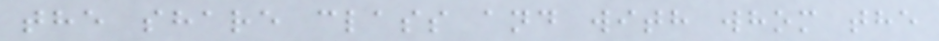the share class and with whom the
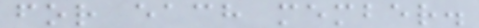for each member.
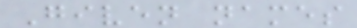Given names
